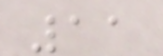11
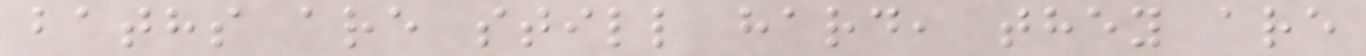baths are still hard, they are
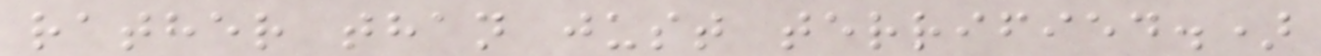rather than just terrified.)
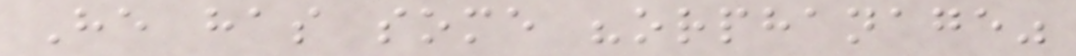He has some "orphanage"
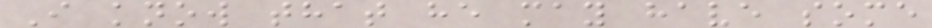I know that he may have some
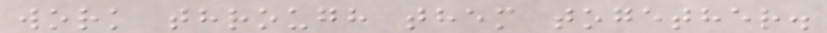work through them together.
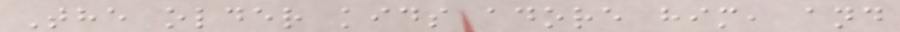The older kids adore him, and
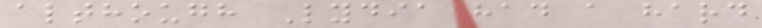although Lydia had a hard
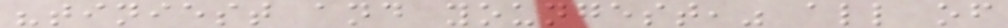"tiniest and youngest," all of
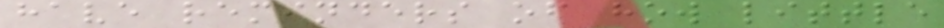have reminders of how little
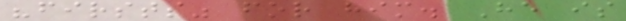"firsts" for him. He is
